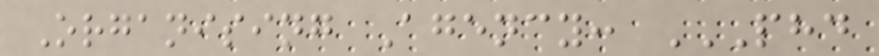Organising Agency: PHD
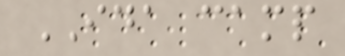IDA camp
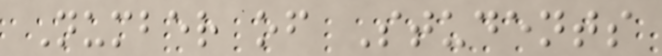Number of Students
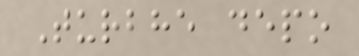Turbhe depo
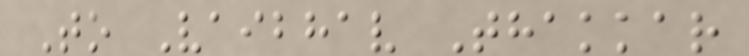To Vaibhav Thakkar
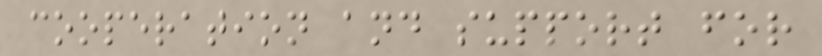cooperation and support for
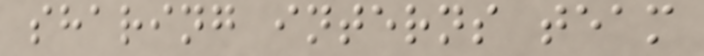sharing interns team
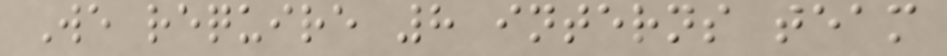We require 8 interns team
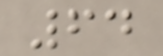64
